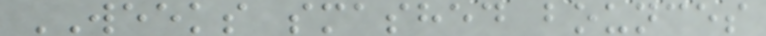WEEKS smashed bounces
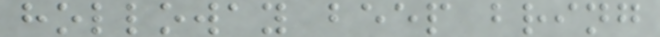holloway beep bring
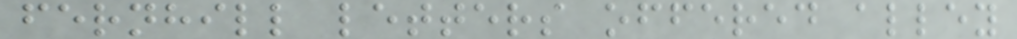fernhill letters offered alley
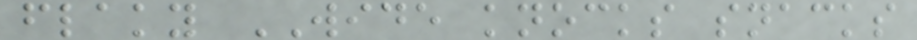flaky WIDE knocks snacks
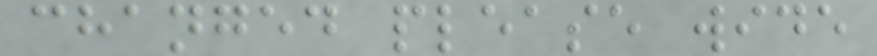changed please wide
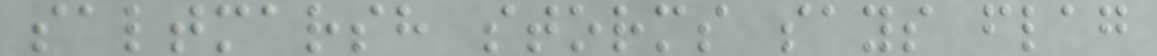saltmarsh storms says flag
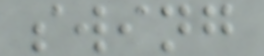swing
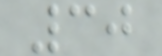30
